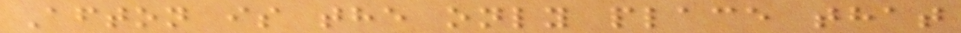Afton is the only place that
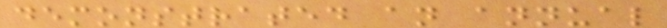demonstrated an annual
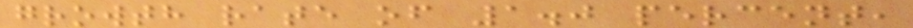growth rate of 1.0 percent,
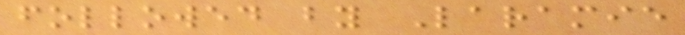followed by Laramie
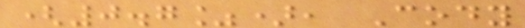(0.7%), Cody
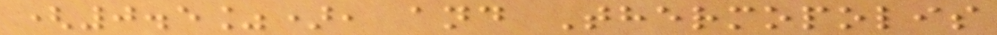(0.5%), and Thermopolis
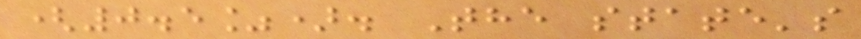(0.5%). The state's
